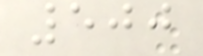500
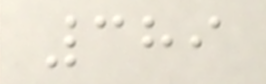389
